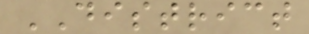DISTRICT
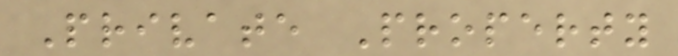Private Property
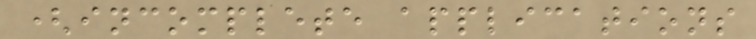(incomplete applications
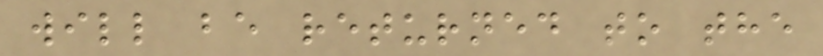will be returned to the
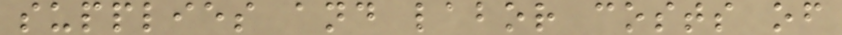supplies and labor costs of
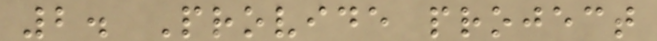2. Provide project
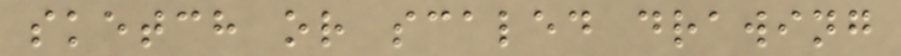sketch or scaled drawing
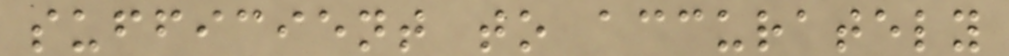sufficient to accurately
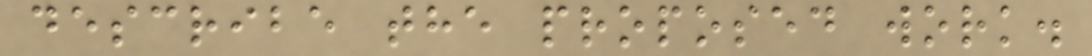describe the proposed work.
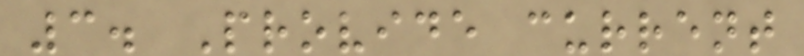3. Provide current
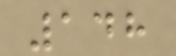148
